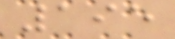195
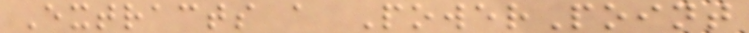Extracts a PowerPoint
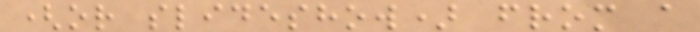(or slideshow) from a
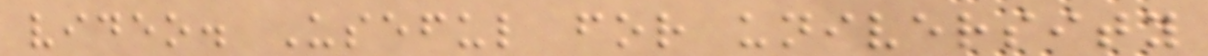video. Useful for university
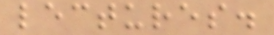lectures.
